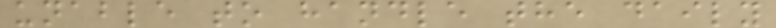unable to handle the daily
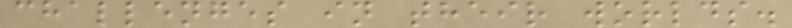challenges in their worlds.
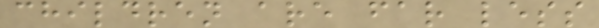children are far less
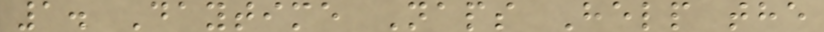1. Daytime Naps Help the
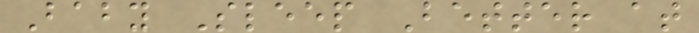Baby Sleep Better at
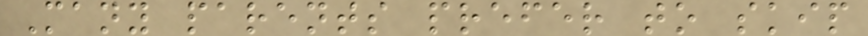Many parents prefer to skip
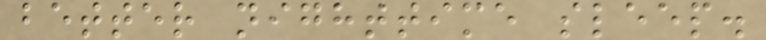better nighttime sleep.
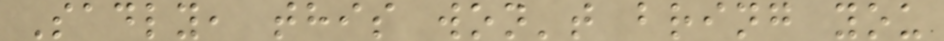Sadly, this won't bring you
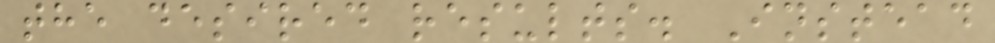the desired results. Instead
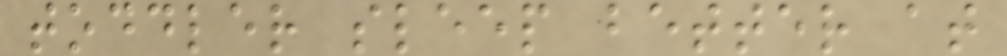toddler sleep better at
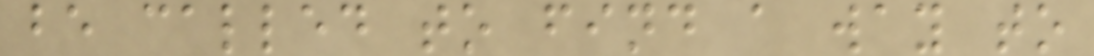be called to find a way to
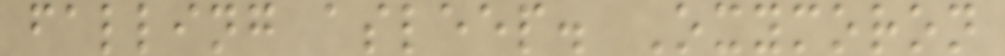falling asleep. Oxymoron
